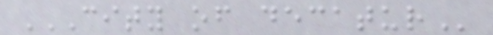CITY OF DECATUR
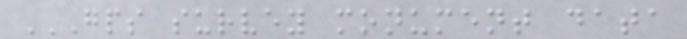GPS SURVEY MONUMENT DATA
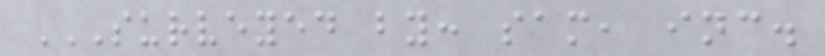SURVEYED BY: SAM, INC.
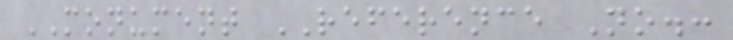MONUMENT REFERENCE No.:
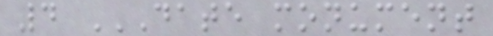4 DATE MONUMENT
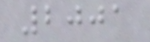2001
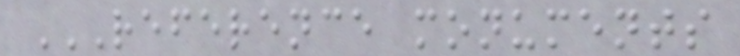REFERENCE MONUMENTS
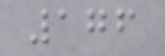176
